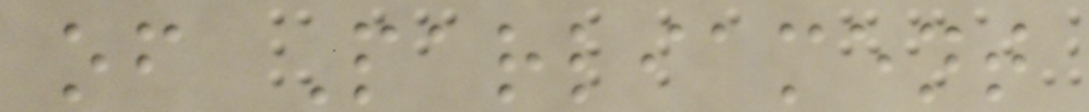of Parliament
